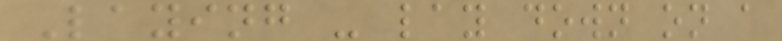Laying - lay down on a
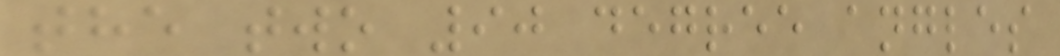the two 90 degree angles
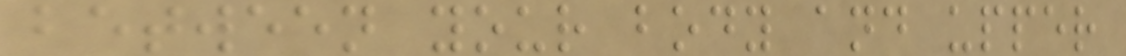between your body and upper
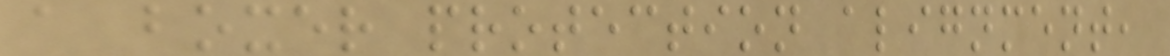a boxer protection alignment,
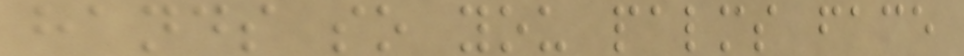hands so you palms face
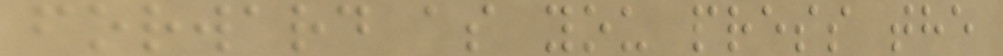forward as you press the
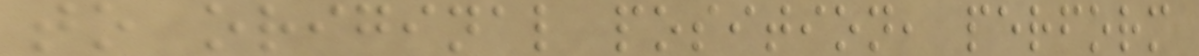to original position, perform
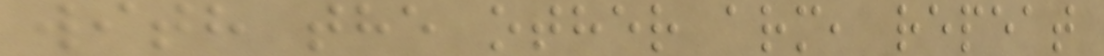with the other arm, repeat
